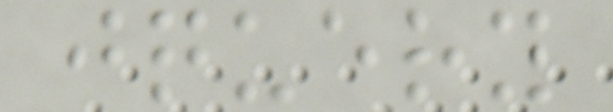jquery
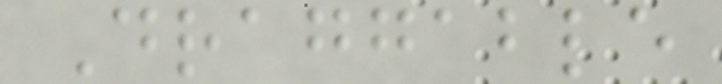Draggable
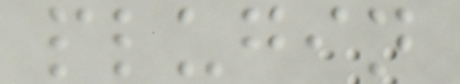plugin
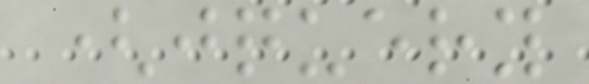(jquery
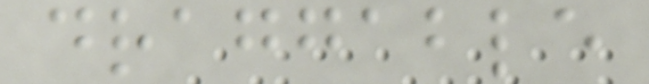draggable
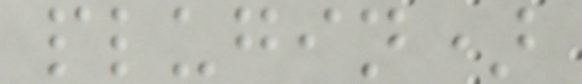plugin)
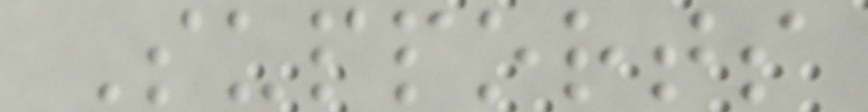Supports
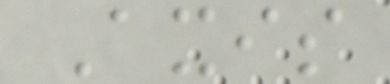Axis
